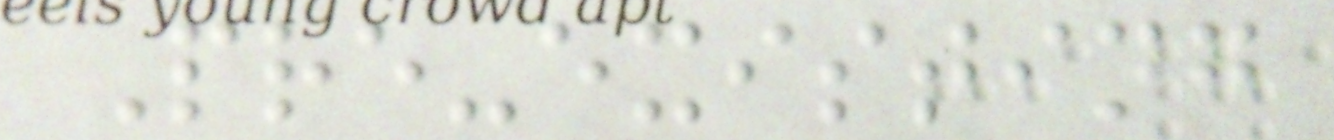Pre-existing
